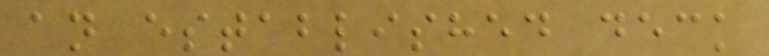an established deck
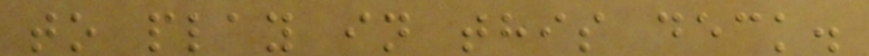to play in this deck.
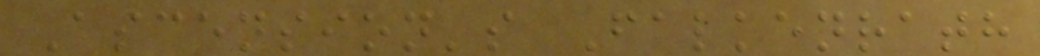Ascension's Falkenrath
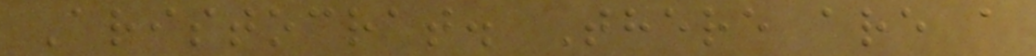Aristocrat. There are a
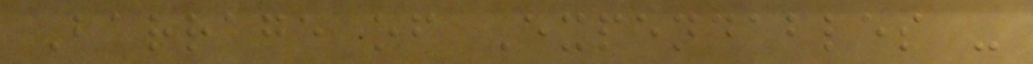Barrage of Expendables -
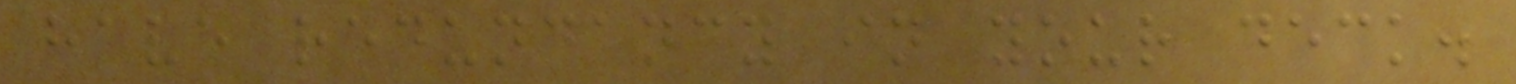have redundancy in your deck.
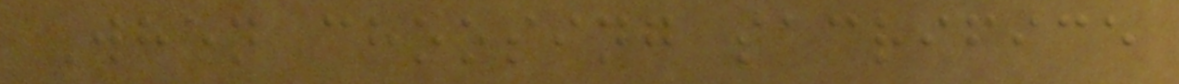When choosing sacrifice
